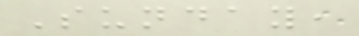Sunday,
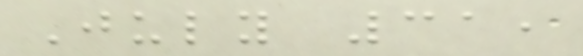July 31,
